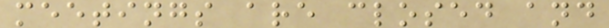meetings are closed and
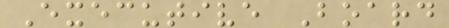Executive Board
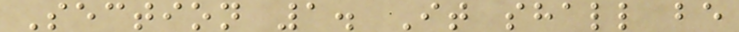Section 1. It shall be
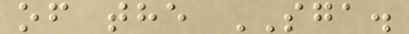of the SGA.
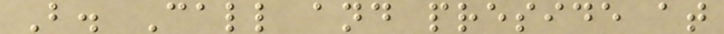B. Call and preside at
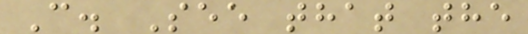C. See that the
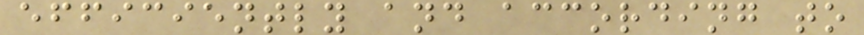efficiently and according to
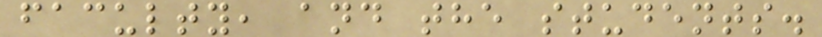faculty, and the students.
